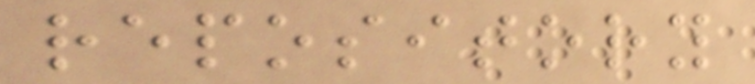repository
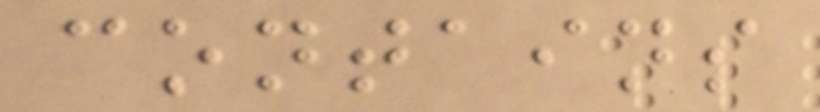contains
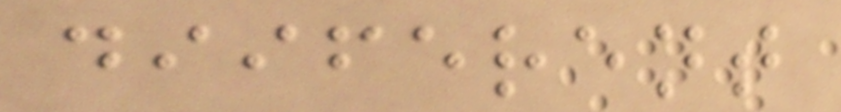diiferent
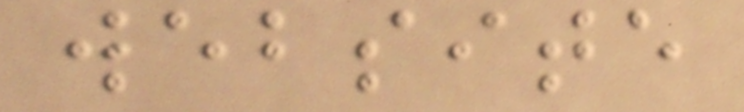website
